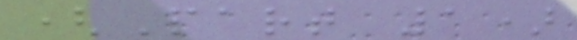(Part 1)
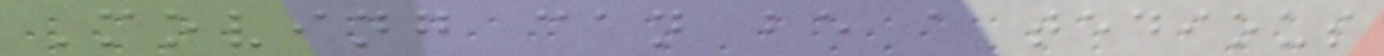Moving can be a tedious
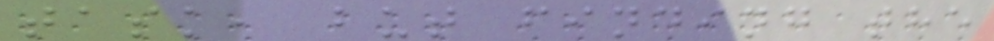task, but finding the
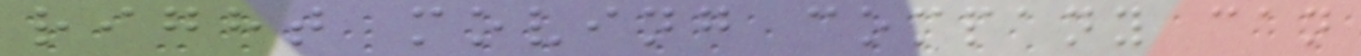right moving company can
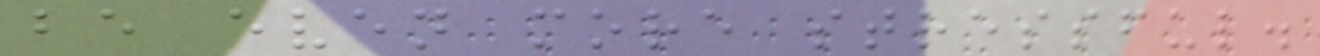be even more stressful.
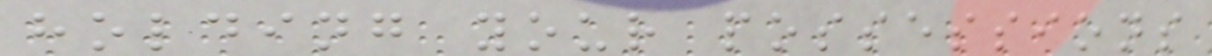holding your possessions
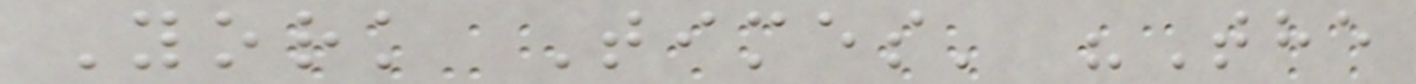York Times' "The
